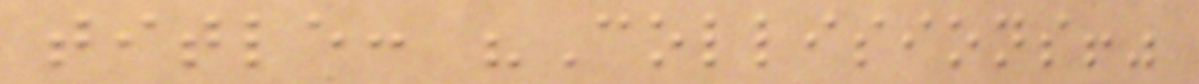title: "Collisions!"
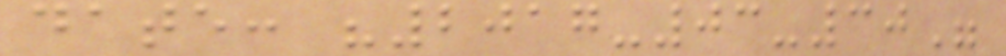date: "2017-03-30"
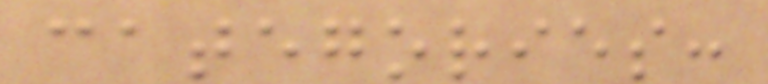categories:
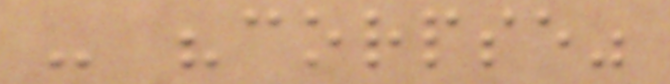- "corpse"
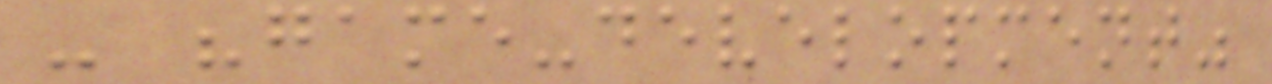- "game-development"
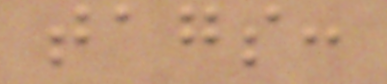tags:
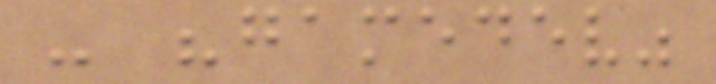- "gamedev"
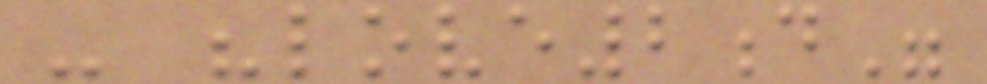- "love2d"
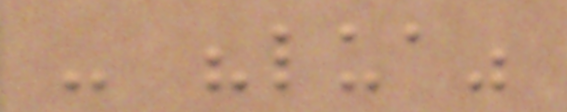- "lua"
